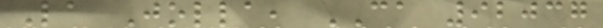La Jolla, CA 92037
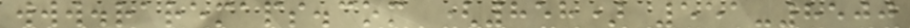www.raremaps.com (858) 551-8500
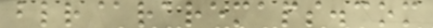blr@raremaps.com
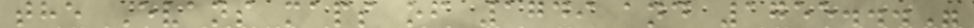the Evans maps of 1749 and 1755..."
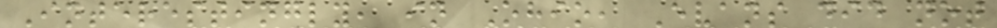Interestingly, in Ohio, Evans did not
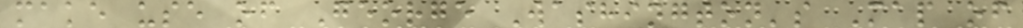make use of George Washington's Map of
